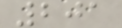201
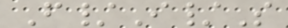F/I/S
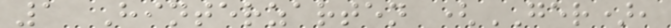1 Hinterzarten (GER),
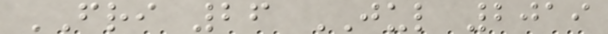FRI 26 JUL 2019
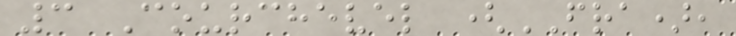3 Courchevel (FRA),
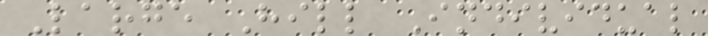Large Hill Individual
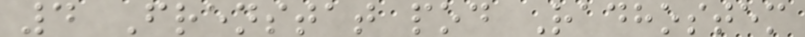4 Frenstat pod Radhostem
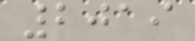2019
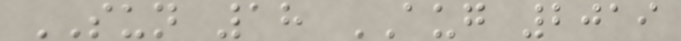SUN 18 AUG 2019
